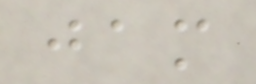jam
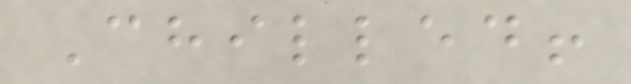Chilled!
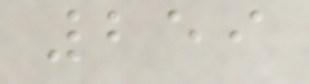259
